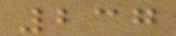237
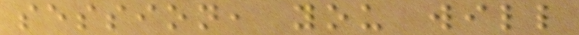session, you will
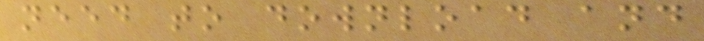need to download and
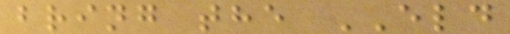bring the ELD
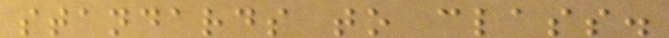standards to class.
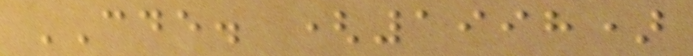CDE. (1998)
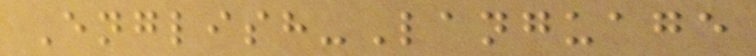English-Language
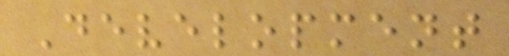Development
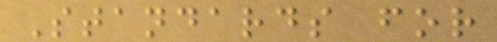Standards for
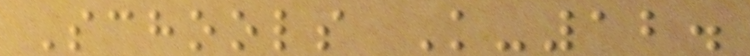Schools K-12.
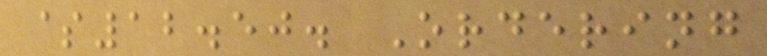$12.50. Ordering
